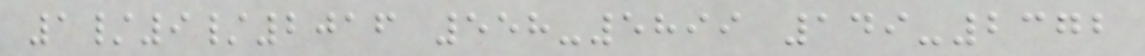1/9/2016 558-5899 149-2372
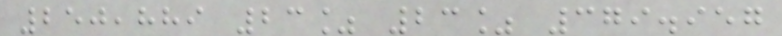250,889 23% 23% 379.957
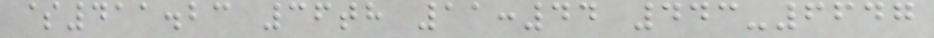$411.23 36th 11:44 443-6647
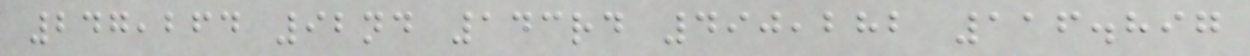247,264 92nd 143rd 490,282 116.897
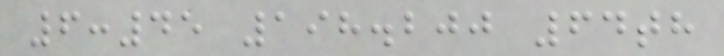6:45 198.200 64th
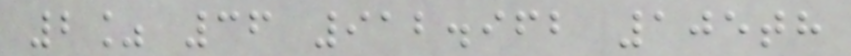2% 36 912.962 105th
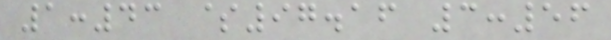1:43 $97.16 3:56
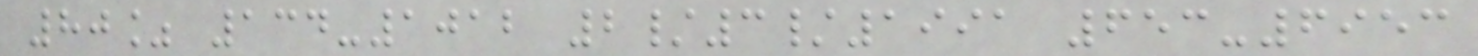80% 134-1012 2/3/1991 653-6953
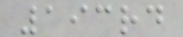193rd
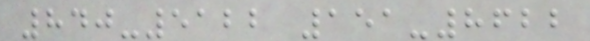840-5122 151-8622
